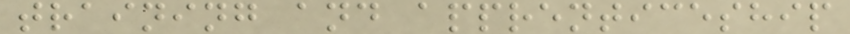training and apprenticeship
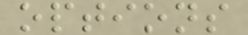options
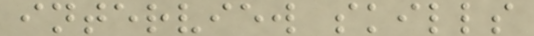interview skills
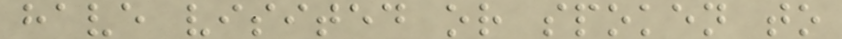have visited or spoken to
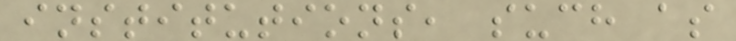institutions, such as
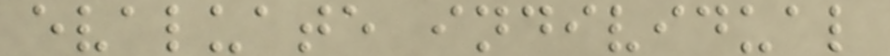evaluate individual
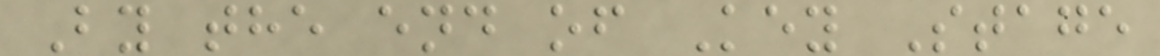By the end of Key Stage
